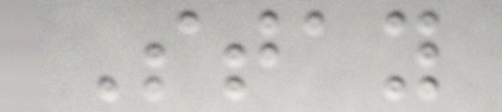Stay
